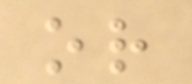or
